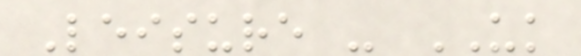Leisure - UK
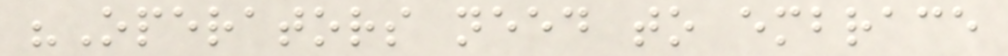"Operators need to embrace
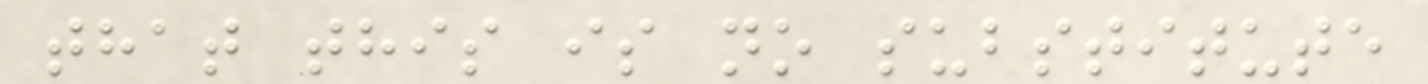that this is no substitute
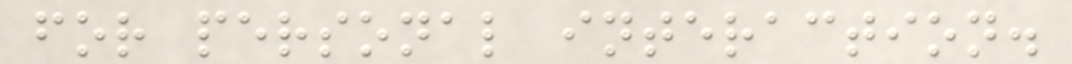for personal interaction.
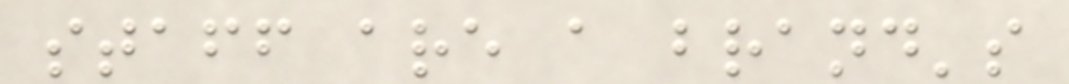staff are a brand's
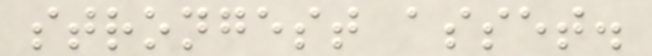strongest asset.
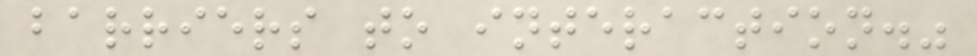barriers to interaction."
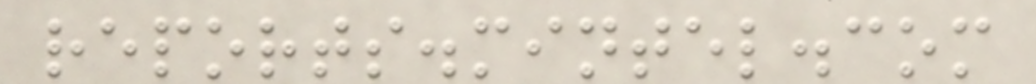reports.mintel.com
